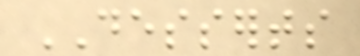DESSERTS
